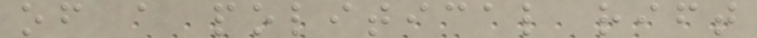of a political rift
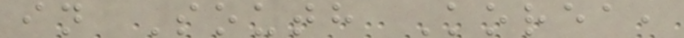in South Korea,
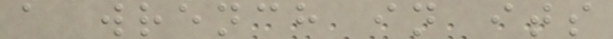a wrench in its
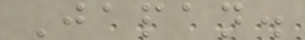Japan.
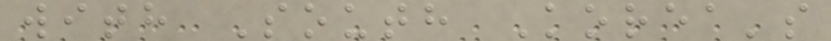with South Korea's
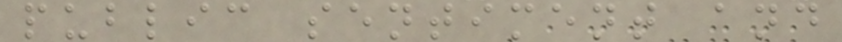public sentiment and
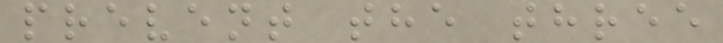prevent the three
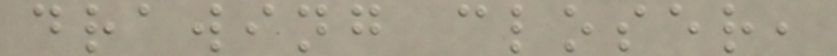drawing closer,
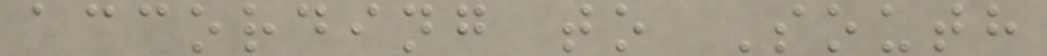according to South
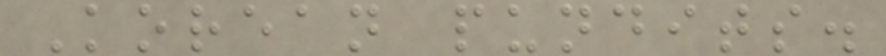Korean pundits.
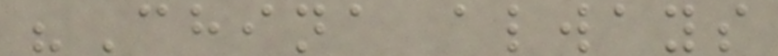"China always
